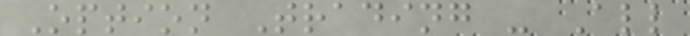Option Trading - All
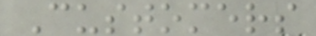Customers
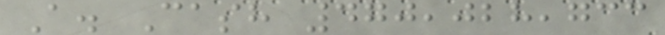A. Cash 470,028,733
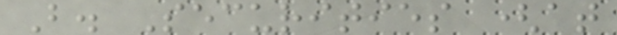B. Securities (at
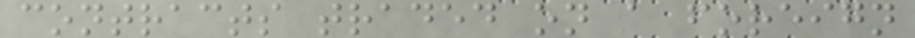contracts traded on a foreign
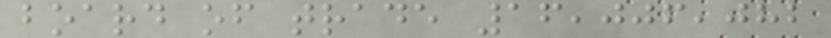board of trade 16,006,082
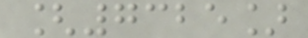[7325]
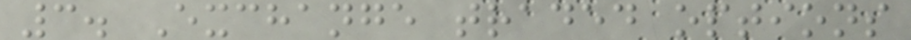3. Exchange traded options
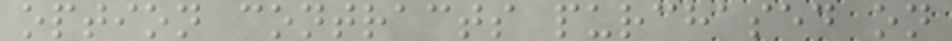option contracts purchased on
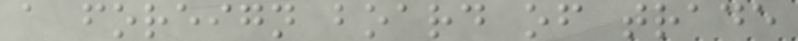a foreign board of trade
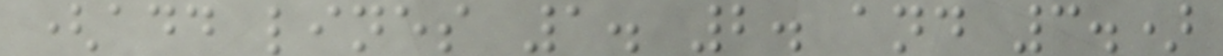(add lines 1. 2. and 3.)
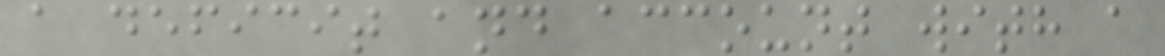a deficit and account with a
